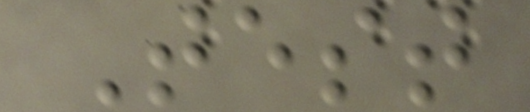Test
